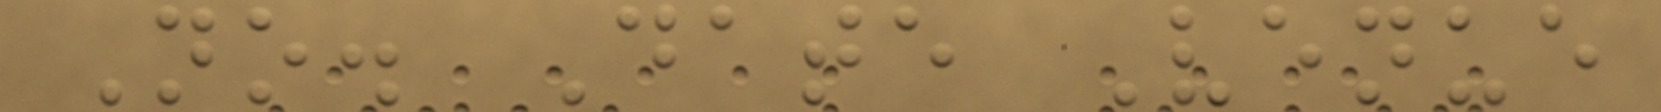No. Date Venue
